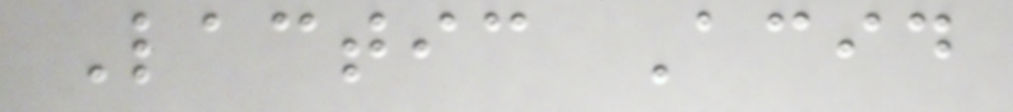Lactic Acid
